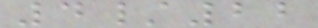4/22
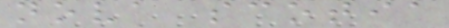nova scotia
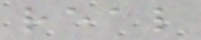real
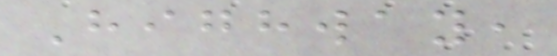Highway,
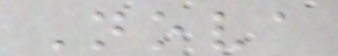Nova
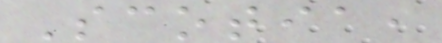Scotia,
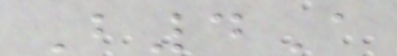B4A
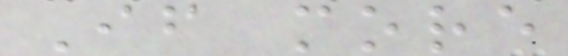If more
